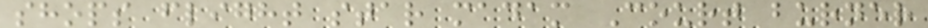shops flight star madam Court burner
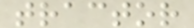tractor
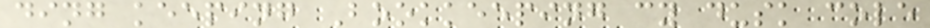ding keeping Bookkeeping cy dusk cole
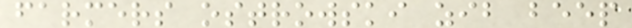farmers ostrowski zib beep
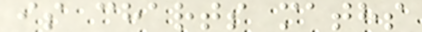is charts maths
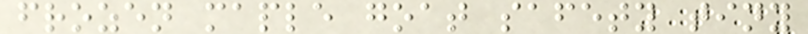frozen maple goat safety tiny
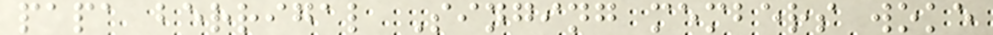papa berrigal Singing members woke
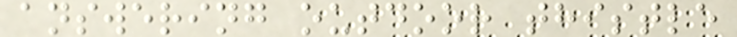answering outdoor thistle
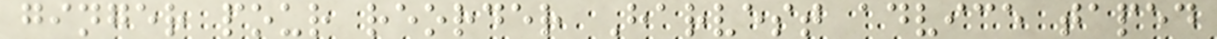ginger pour reorder Harvest advice taped
